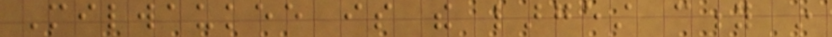Milwaukee is the largest city in
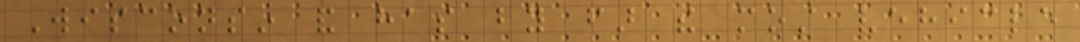Wisconsin and has by far the most vehicle
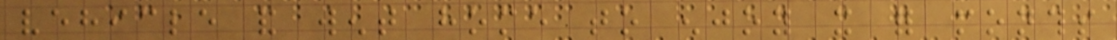vehicle and went home to enjoy it for months
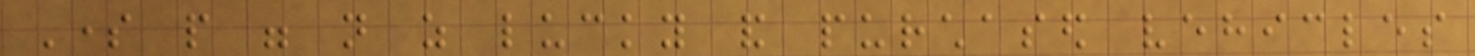Some people were not as lucky and purchased vehicles
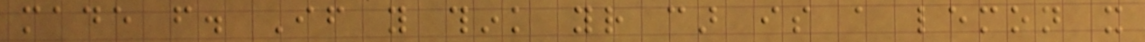made from. If you think your car is a lemon it
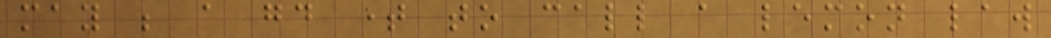may be a good time to call a lemon law
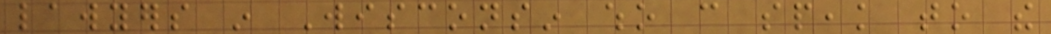lawyers in Wisconsin who can speak to the
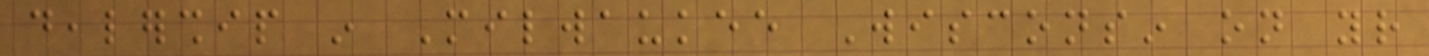dealership in Milwaukee Wisconsin on your
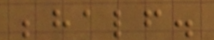behalf.
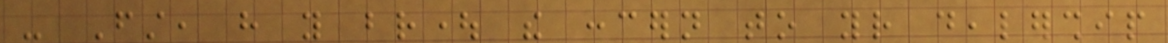- First, have you brought the concern to your dealership
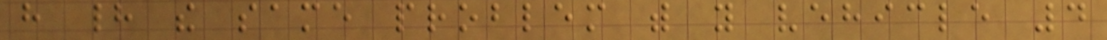have had the same problem with you vehicle 4
